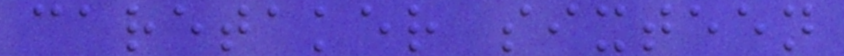caretaker sixteen
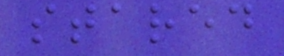stared
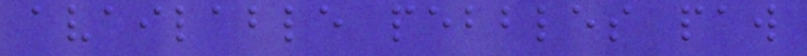available pebbles paw
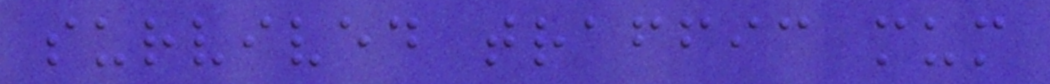survived traffic mum
